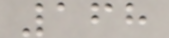168
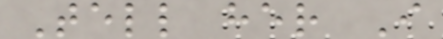Tell her I
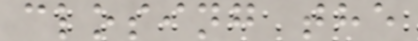closing the
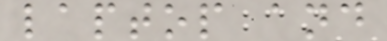laptop and
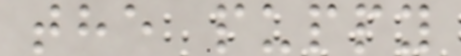the puppy
